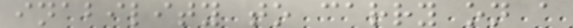inability to carry on a
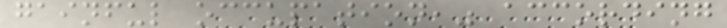gainful occupation," according
